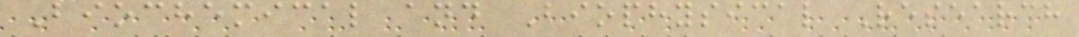Biochemical and Biophysical Research
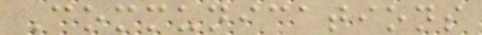Communications
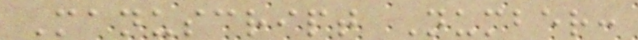Manuscript Number:
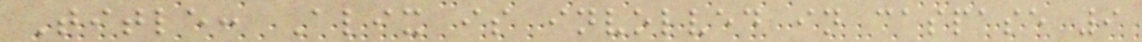Title: Alix is involved in caspase 9
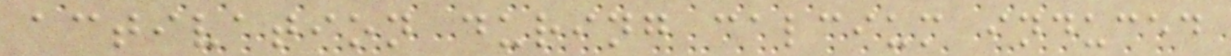activation during calcium induced
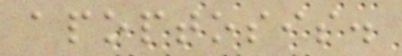apoptosis.
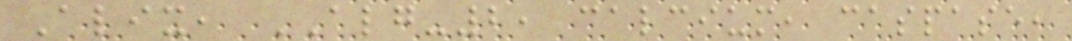Alix, ALG-2, calcium, caspase,
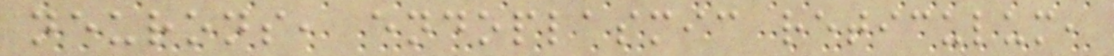neurons, endoplasmic reticulum,
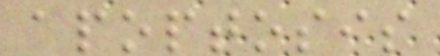apoptosis
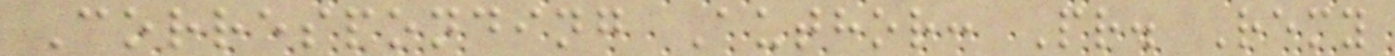Corresponding Author: Pr. Remy
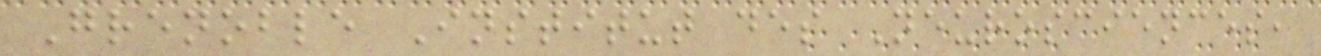Grenoble Institut des Neurosciences,
